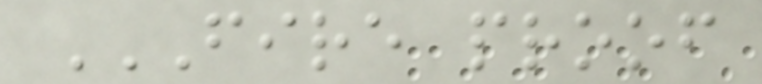FIRE PROOF
